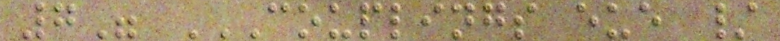7" COUPLINGS EUE /
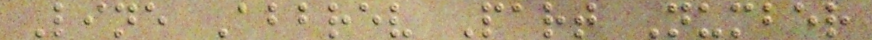Line Abbrev Part Number
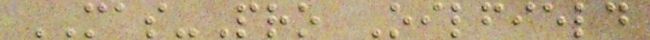MAS-Pro Oilfield
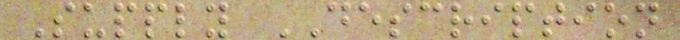Supply DESCRIPTION
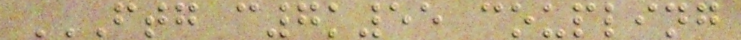FTG C7K55 COUPLING
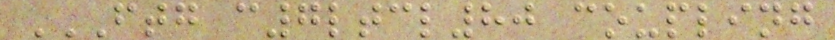FTG C7LTCL80 COUPLING
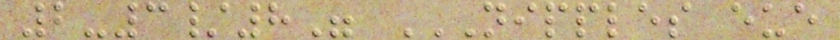2-3/8" NIPPLES EUE
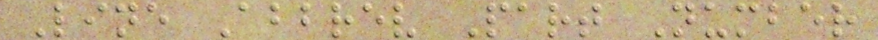Line Abbrev Part Number
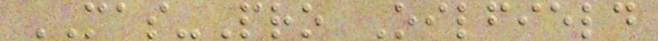MAS-Pro Oilfield
